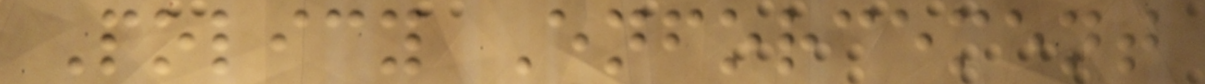Policy Enforcement
